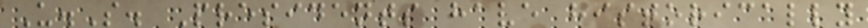U.S. Presidents have historically
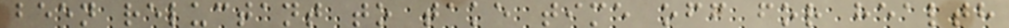been reluctant to take time off for health
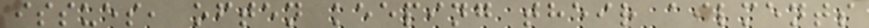issues, often keeping their ailments
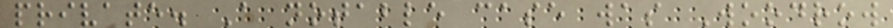private. A notable case was Woodrow
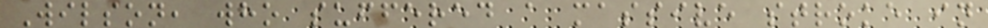Wilson, who suffered a massive stroke in
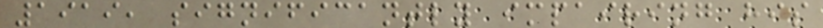1919, significantly impairing his
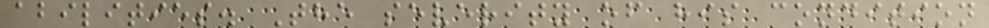abilities. The severity of his condition
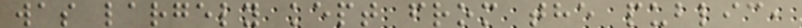was largely kept from the public,
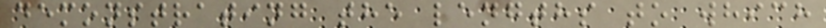demonstrating the lengths to which
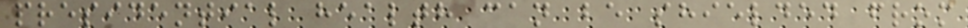presidential health can be shielded from
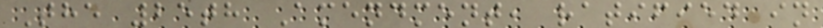The 25th Amendment, ratified in
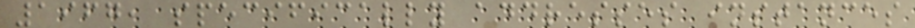1967, specifically addresses instances
